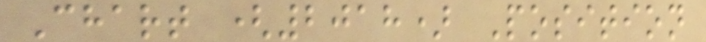Chart (2018) Position
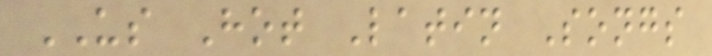US Hot Latin Songs
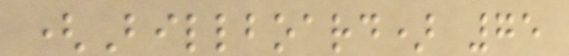(Billboard) 75
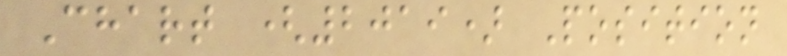Chart (2019) Position
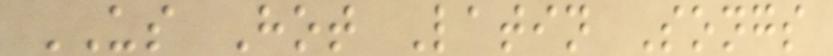US Hot Latin Songs
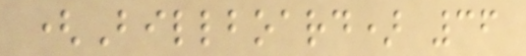(Billboard) 36
